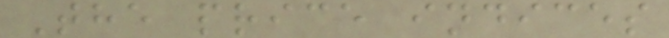The price indices
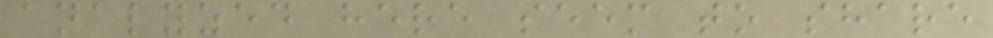analyzed here seem to share
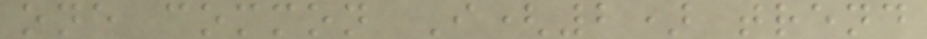one common I(2) trend
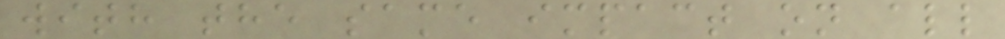with the same impact on all
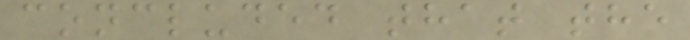concluded that the
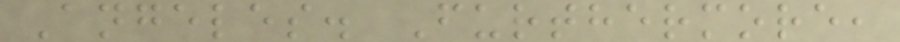Angeles. Furthermore,
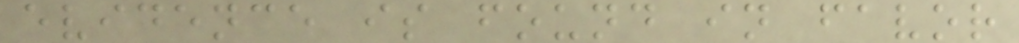evidence is found in favor
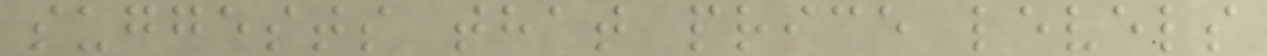suggests that price levels
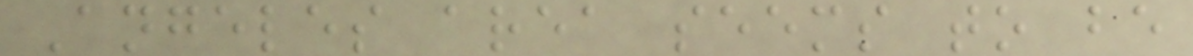Angeles area seems to be
